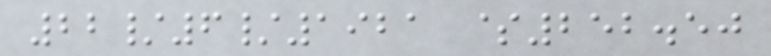22/6/1921 $252.50
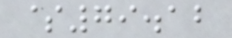$79.12
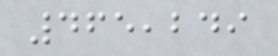465,249
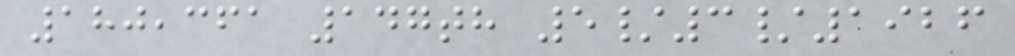180,361 147th 5/3/1926
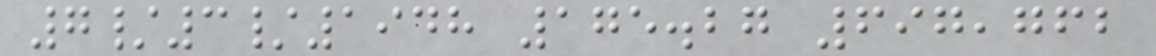7/3/1948 175.27 697,762
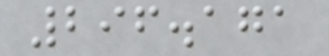296.171
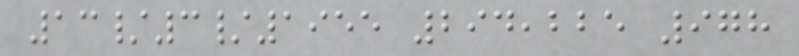13/3/1955 294,225 978
